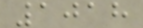1018
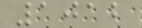1012
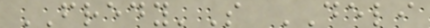FREDY'S DELI
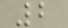2
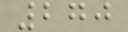270
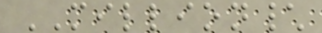MILLION\
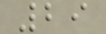29
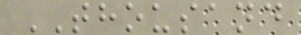THOUSAND
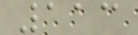113
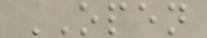OPEN
